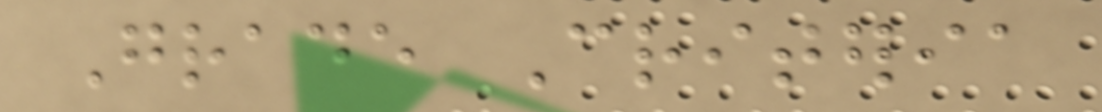Grade Criteria
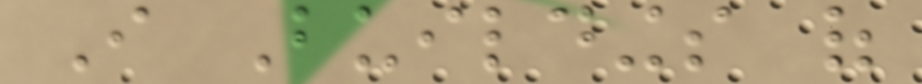I Buildings of
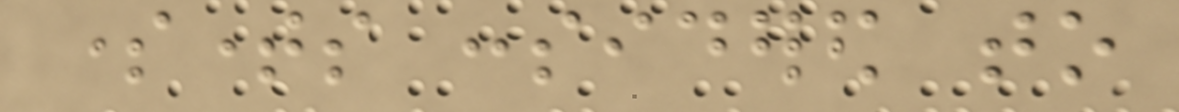sometimes considered to
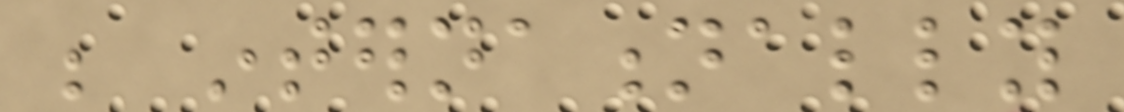be internationally
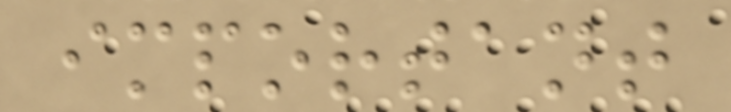important
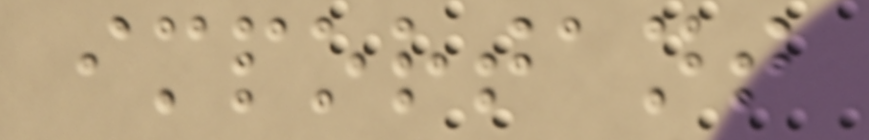important
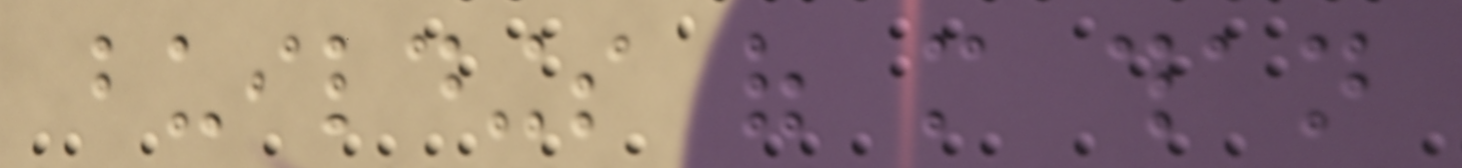buildings of more than
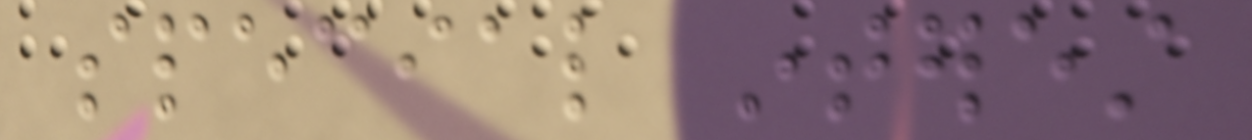special interest
